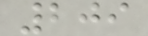209
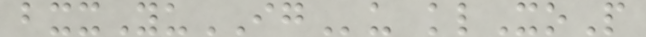bxxYuIGu klXoP
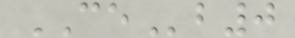CEb0
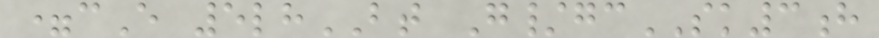=cE 5lhBT G/gcSK3h
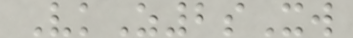VkZ2sXw
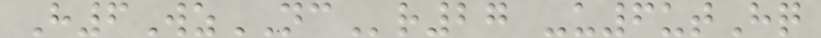H6WzNCr27 -u6utHq
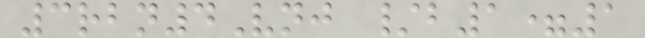3rbn4Vnj /b1=1
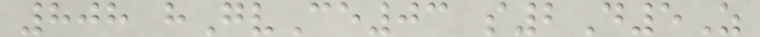808 hGvCe03 s2D5Z
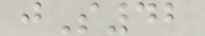jS42
